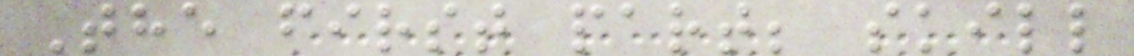The first part; skill
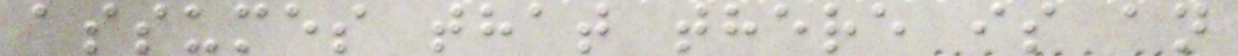assumes that there is an
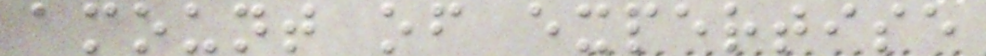amount of expertise
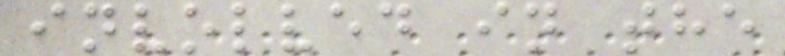involved in the
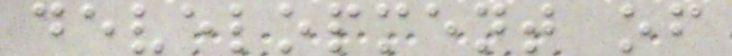development of
